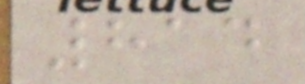814
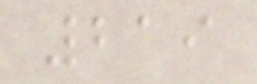219
